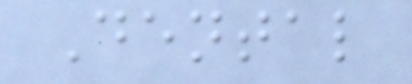Dental
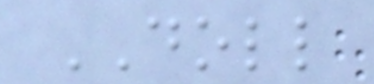DOLL
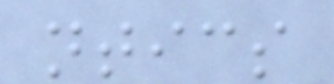ntics
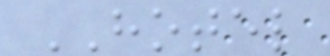HOTEL
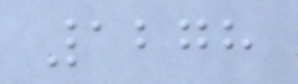1278
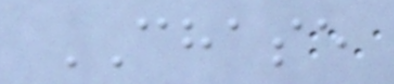CHASE
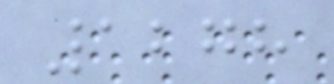1278
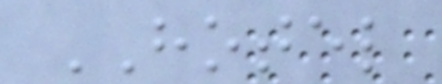HOTEL
